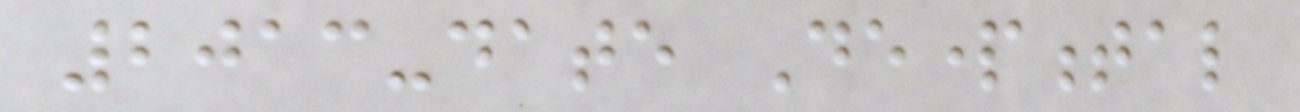2013-date Departmental
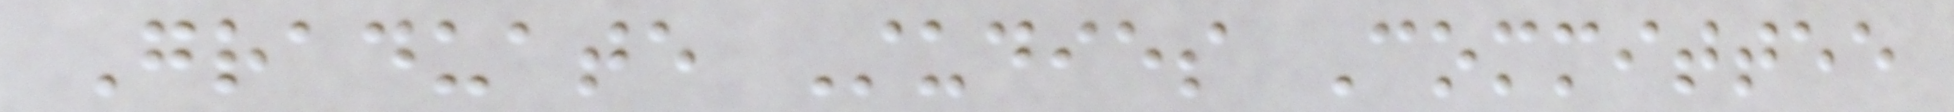Graduate Studies Committee
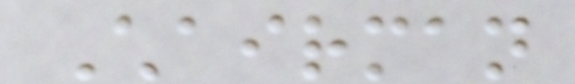Chairman
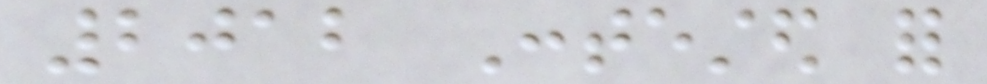2012 Contested for
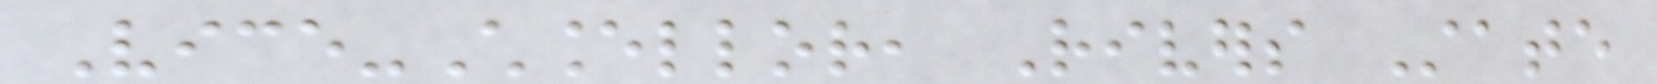Vice-Chancellor, Rivers State
